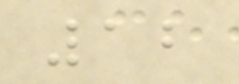12
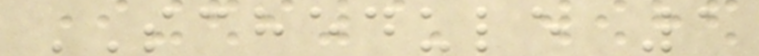SCHEDULE 1
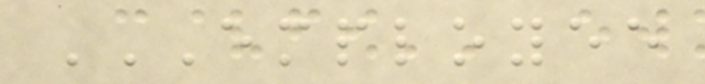EMPLOYEE
